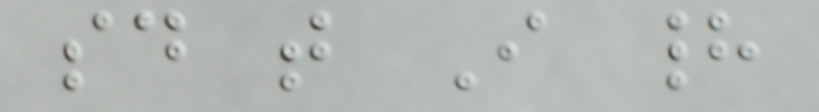said that I had
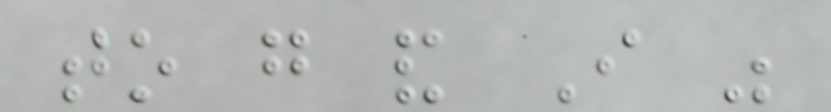to go and I was
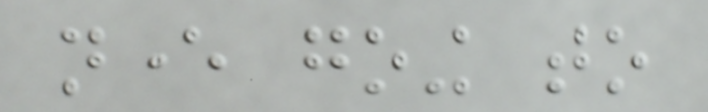never going to
